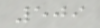509
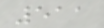511
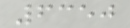6350
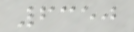6350
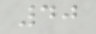40
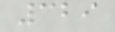329
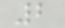2
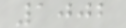1002
